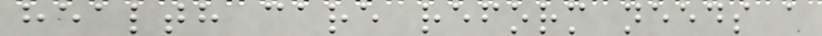health care reform needs a
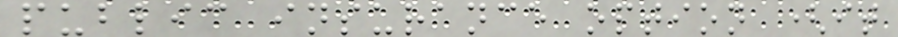public insurance option (it
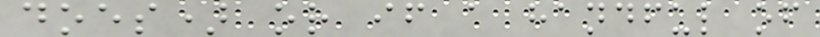does) or if a handful of
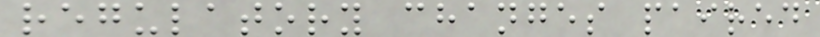regulatory changes paired
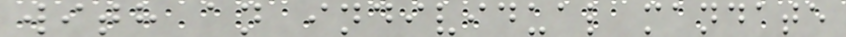with an individual mandate
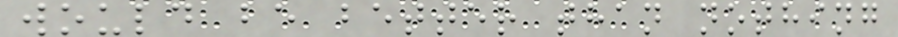would be better than nothing
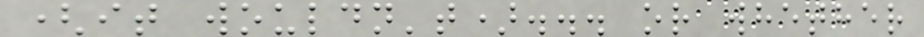(it wouldn't)... or whether
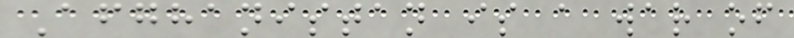Afghanistan is a war of
